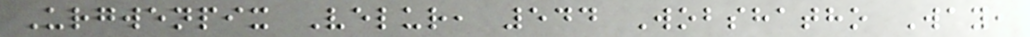Urgwenpix Velur, 544 Wobshatho Way,
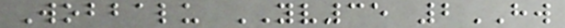Wobbalu YV35 2HW
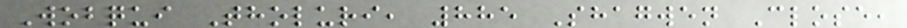Wobqui Tholuri, 885 Shagwen Close,
